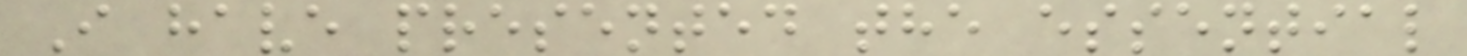I have presented the essential
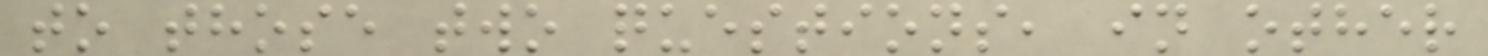to those two questions, in other
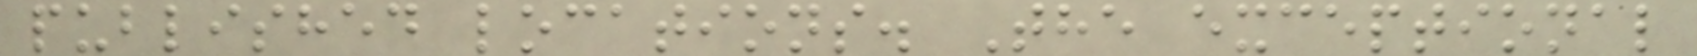published locations. The exceptional
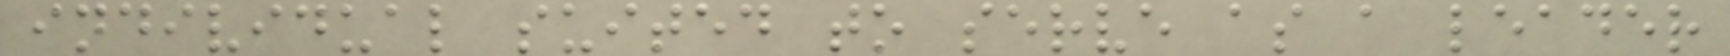individual suited to serve as a leader
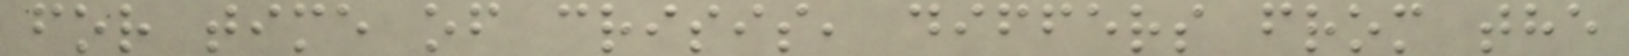for time of crisis, differs from the
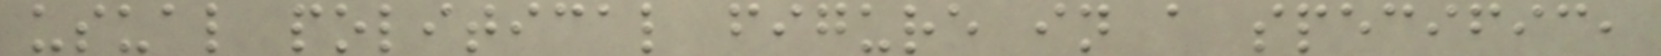usual political figure in a specific,
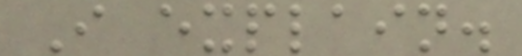I explain.
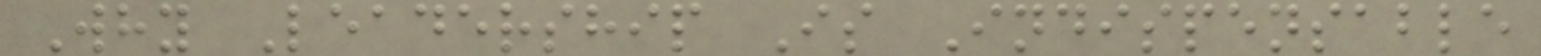Why Leadership Is Indispensable
